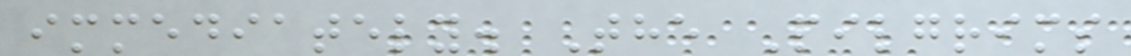immediately. The Pilgrims
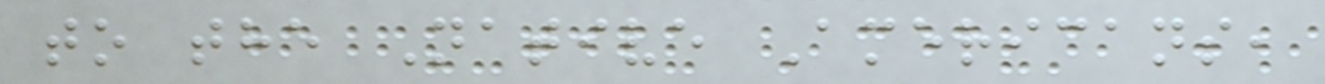to the Native Americans,
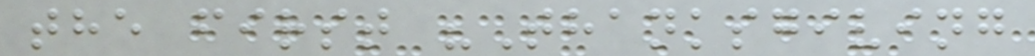the first "Thanksgiving
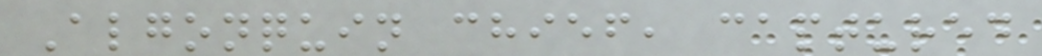Algonquin chief, captured
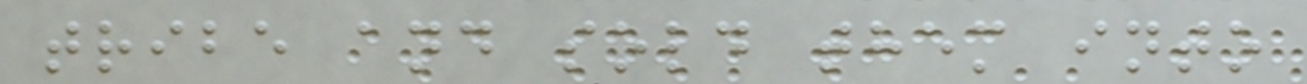tribe and sold them into
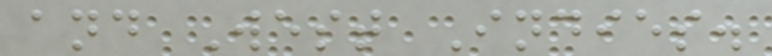and West Indies.
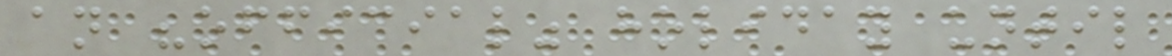an "official" holiday until
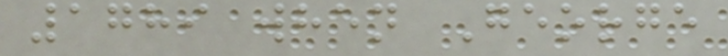1789 when George
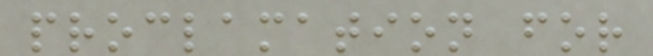proclamation for
